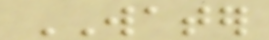WATER
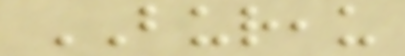BUREAU
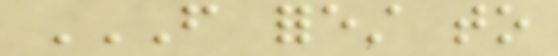FROM FOREST TO
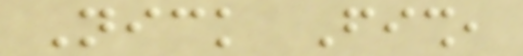Nick Fish,
